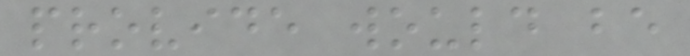provide would be
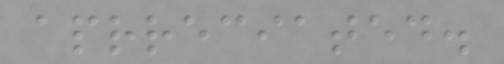aprreciated.
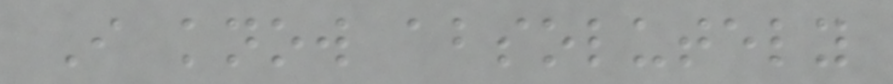I know absolutely
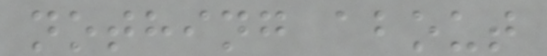nothing about
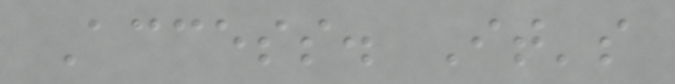Access. It's
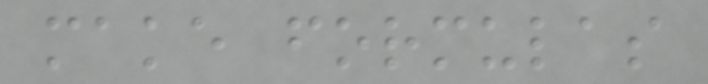make formulas
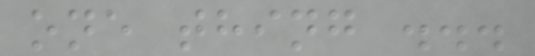one thing ...
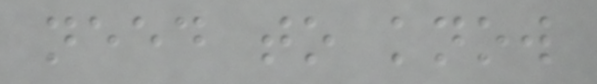need to know
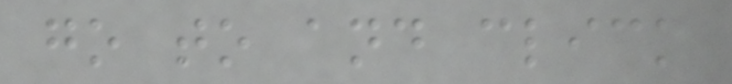go to and click
